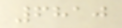6810
